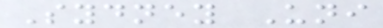Sydney Uni
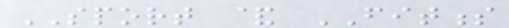SPORT & FITNESS
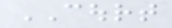COURT
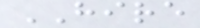HIRE
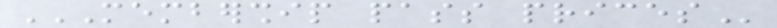MEMBERSHIP PASS PRICES
